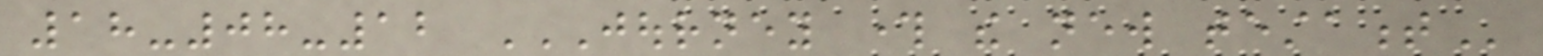18-08-12 JOURNEY THROUGH THE NEW TESTAMENT
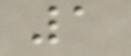1
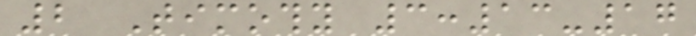2 Timothy 3:13-17
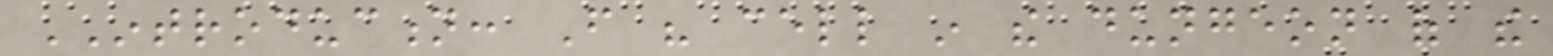INTRODUCTION: From his cell in the dungeon of the
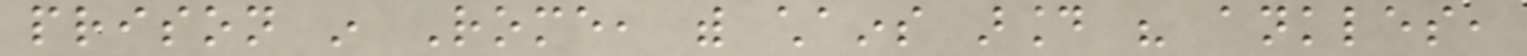prison in Rome, with chains around his ankles,
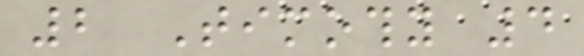2 Timothy 4
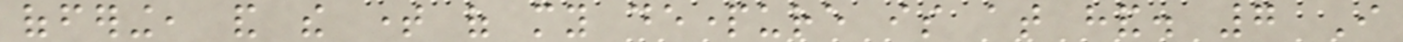offering, and the time of my departure is at hand. 7 I
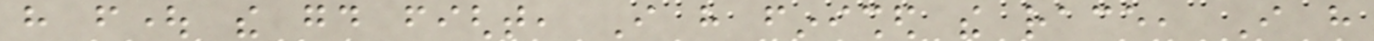have fought the good fight, I have finished the race, I have
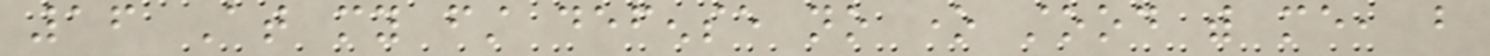16 At my first defense no one stood with me, but
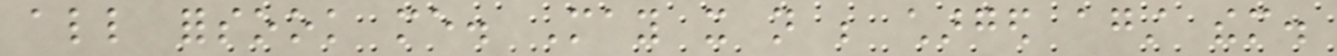all forsook me. May it not be charged against them.
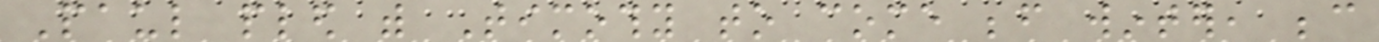Paul pled with Timothy to come before winter, because
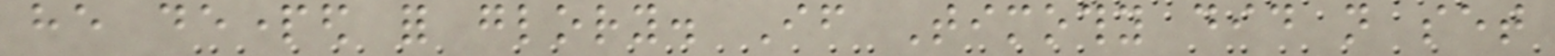he departed for glory. If Timothy did not set
